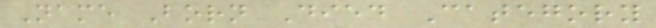Name Born Died Category
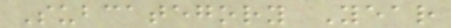Subcategory Year
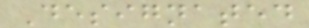Designated
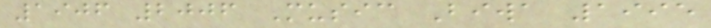1906 2006 Music Biwa 1995
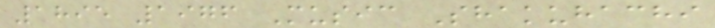1895 1976 Music Shakuhachi
